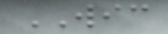WIC
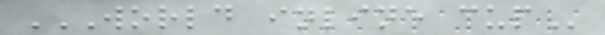WORLD INLINE CUP
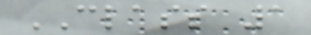CLASS 1
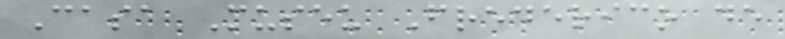Casa Museu Frederico de
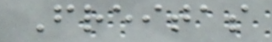Freitas
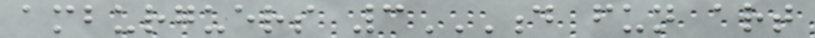amburguers 3D FUN ART
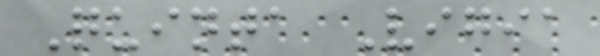Quinta Vigia
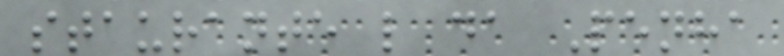staurante l da Penha
